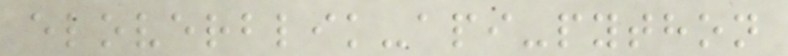eloverblik-api-python
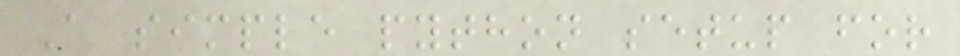A simple python setup for
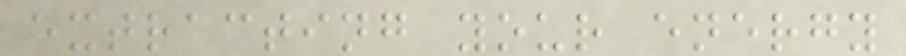extracting your energy
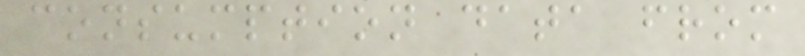consumption data from
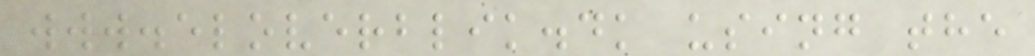www.eloverblik.dk using the
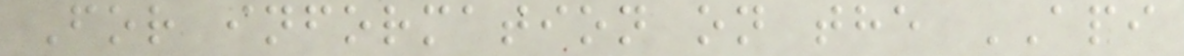For information on the API
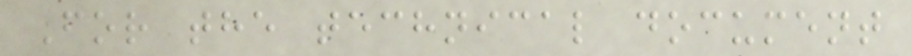For the technical document
